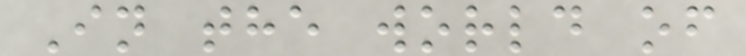In the world of
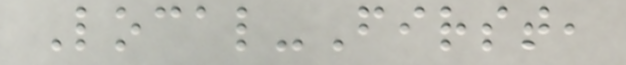Local-First,
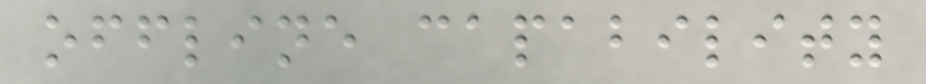offline capability
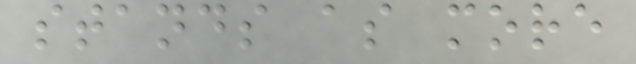stands as more
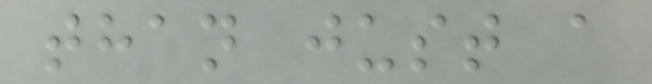than just a
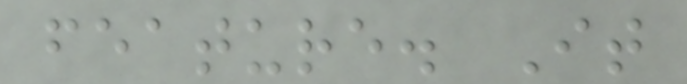feature. It
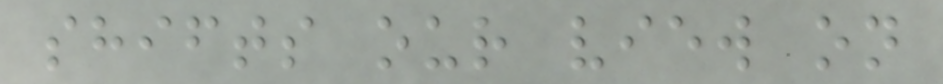shifts our view on
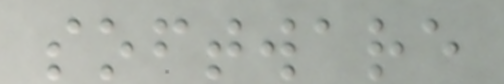software
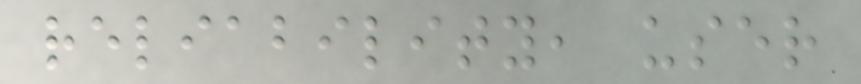reliability, user
